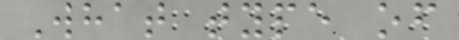What type of
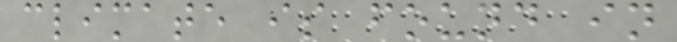climate is found in
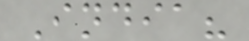India?
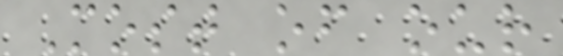Most of our
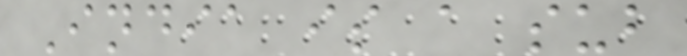India is a sub
